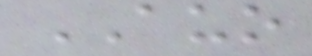AUO
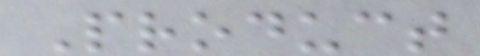Product
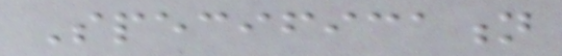Specification
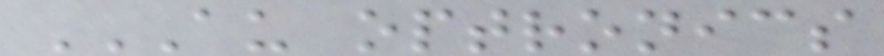AU OPTRONICS
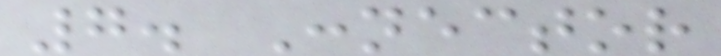7. Connector
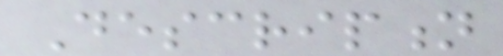Description
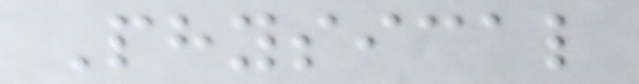Physical
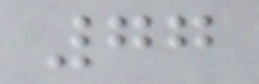77
